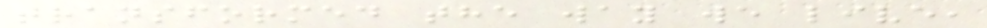transformed the way we live,
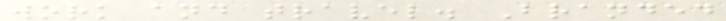work and travel. Branded
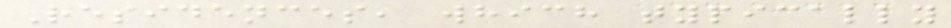Residences, which typically
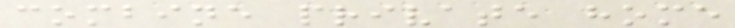combine private home
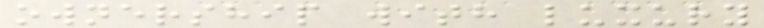ownership with luxury
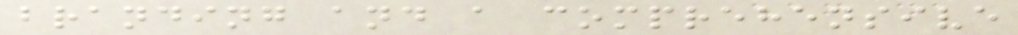branding and a comprehensive
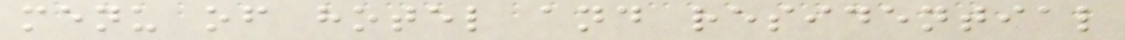menu of hotel and residential
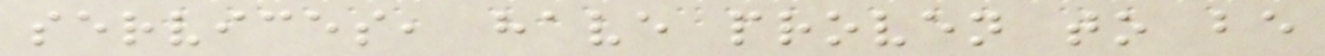services, have proven to be
